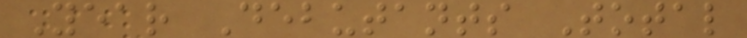Year Debutants Total
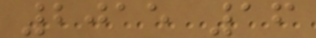2015 16
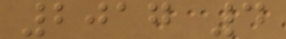2017 4
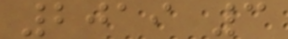2019 3
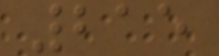215
